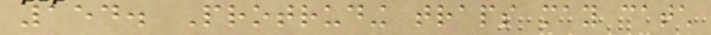154. Protruding traps may catch
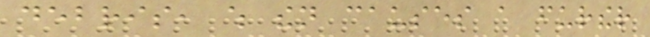debris, which then causes a further
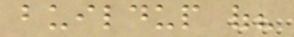buildup of?
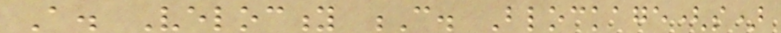A. Velocity C. Blockage(s)
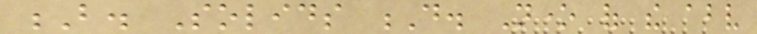B. Solids D. None of the above
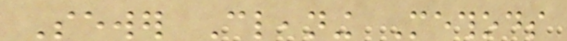Sewer Cleaning Methods
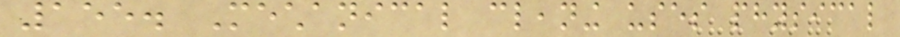155. Mechanical cleaning uses physical
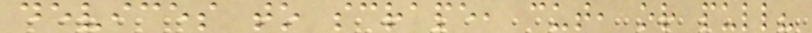devices to scrape, cut, or pull?
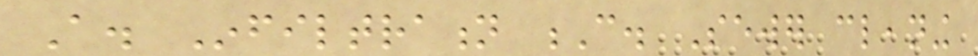A. Infiltration C. Sewer cleaning
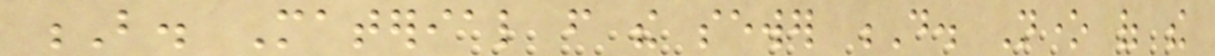B. Material from the sewer D. None of the
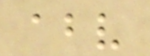above
